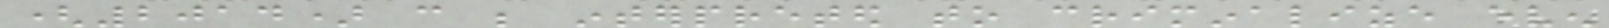(2014) can be interpreted to criminalize even
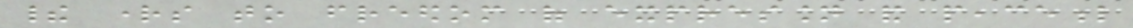their rights to freedom of expression and peaceful
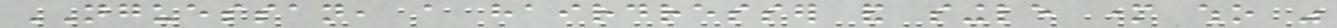NGUESSAN, a hairdresser and single mother who was
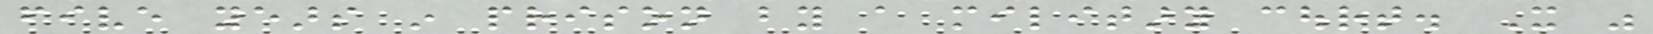five years in prison by a military court. It was
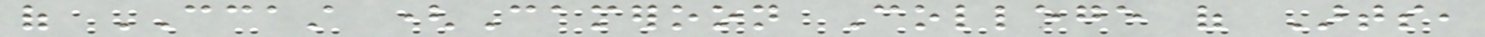of CCAST (Cameroon College of Arts,
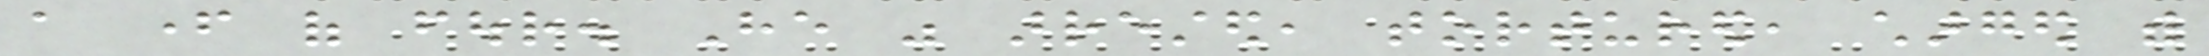a father of four. He was arrested, tortured, charged with
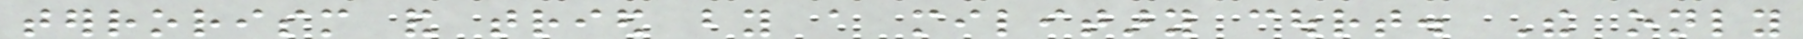terrorism and tried by a military court. The only
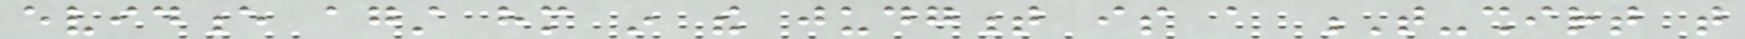evidence against him in the judgment is a T-shirt that
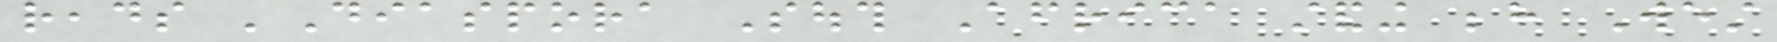reads 'Diaspora South Africa standing behind West
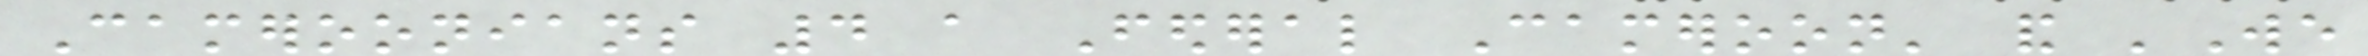Cameroonians 4 a Federal Cameroon' and 'We
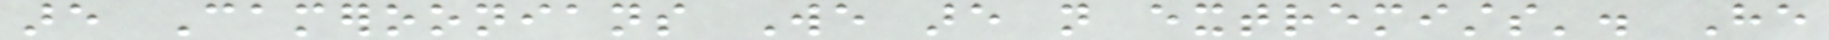are Cameroonians We are not extremists'. He
